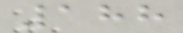188
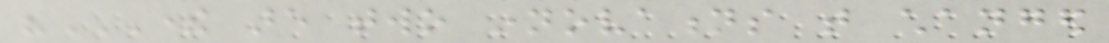"THERE ARE TWO INNOVATIONS THAT CHANGED
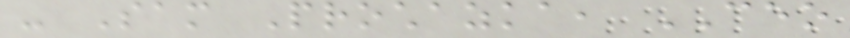- Sam Prochazka, CEO
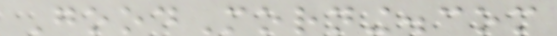GoodMorning.com
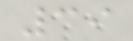39
